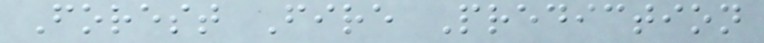Forest Fire Prediction
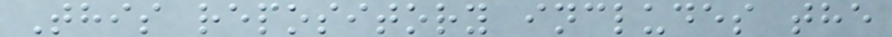This repository includes the
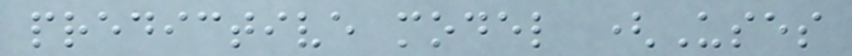predictive model (Uses
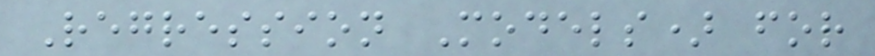Regression Models) for
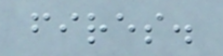fires.
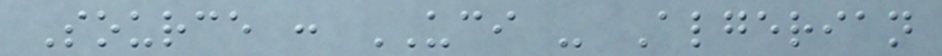Source : UCI - Algerian
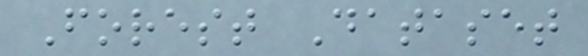Forest Dataset
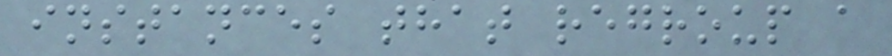instances that regroup a
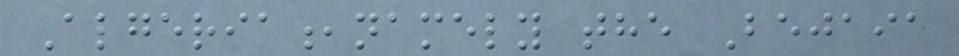Algeria,namely the Bejaia
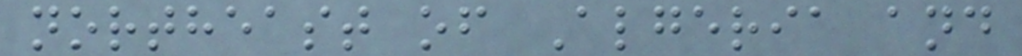northeast of Algeria and
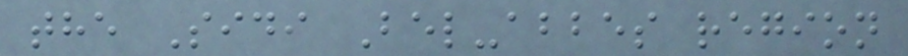the Sidi Bel-abbes region
